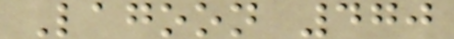Lagoon 470
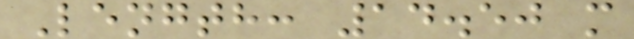Length: 14.50 m
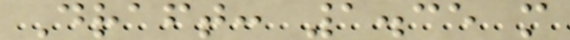Draft: 1.35 m
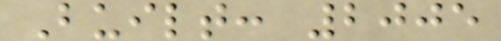Built: 2005
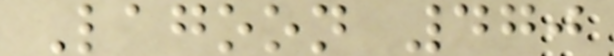Lagoon 470
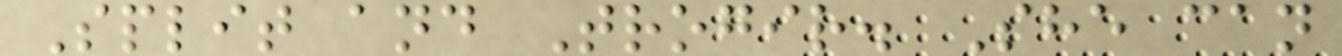Split and Trogir. She can
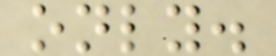only.
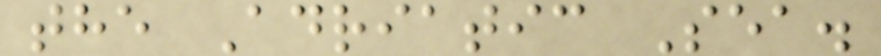the Adriatic Sea.
